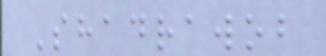Shadrawob
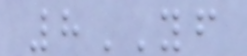8YF
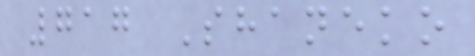717 Shaneko
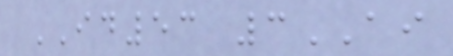ID53 3AI
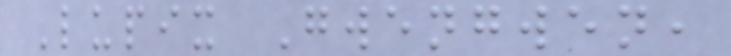Lupix Gwengwen,
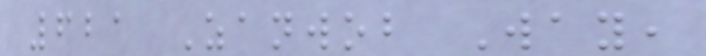621 Zanwob Way,
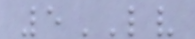5LV
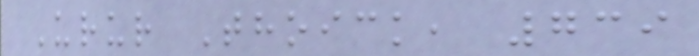Urur Thoick, 739
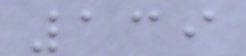139
